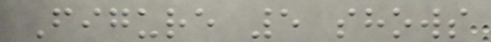Figure 5 shows
